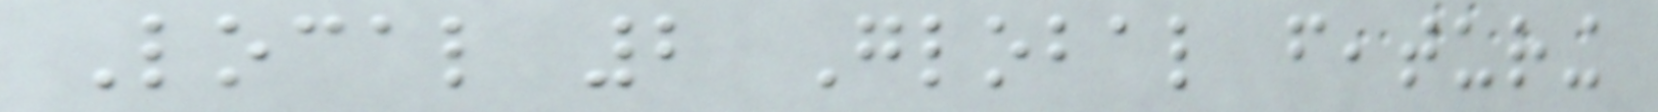Local 2 Global featuring
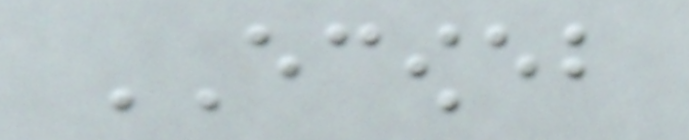ECOWEB
